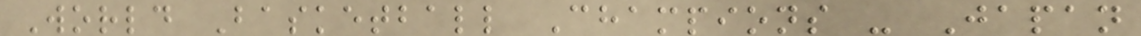World Basketball Champions - Japan
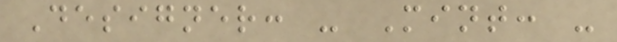Designer: - Mint: -
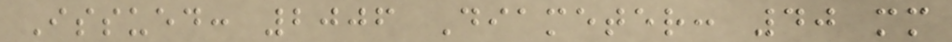Issued: 2006 Diameter: 40 mm
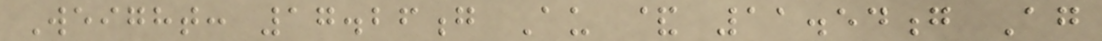Weight: 17.26g Au & 11.54g Ag
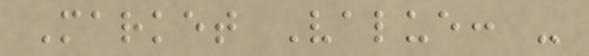Market Value: -
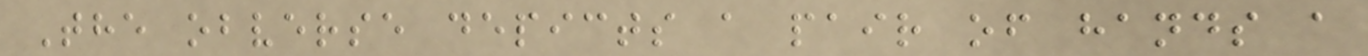The obverse depicts a pair of hands a
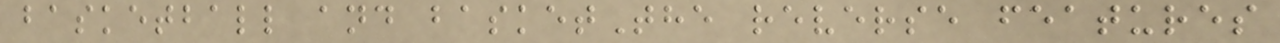basketball and basketThe reverse features
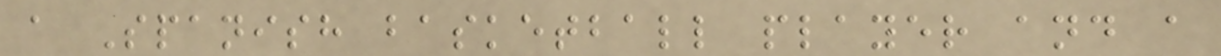a Spanish basketball player and a
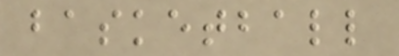basketball
